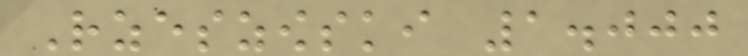Rzeszowski 1.000
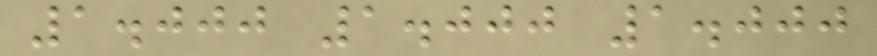1.000 1.000 1.000
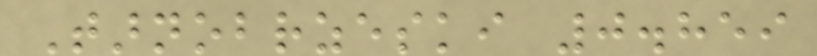Tarnobrzeski 0.859
